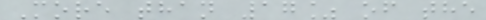More than 17% of the
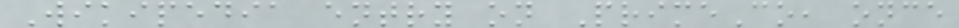Wikipedia entry on PrimeCo, once
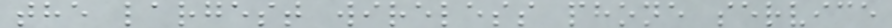the largest wireless phone service
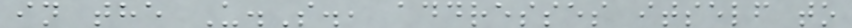in the U.S., addresses itself to
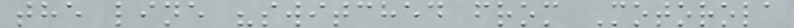the line "switched from Motorola
